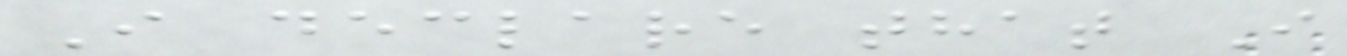I declare that I
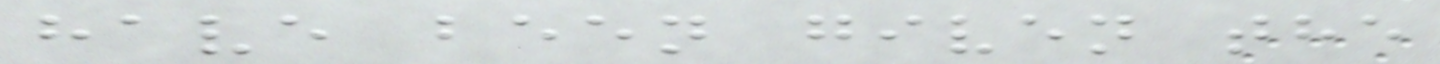have been given the
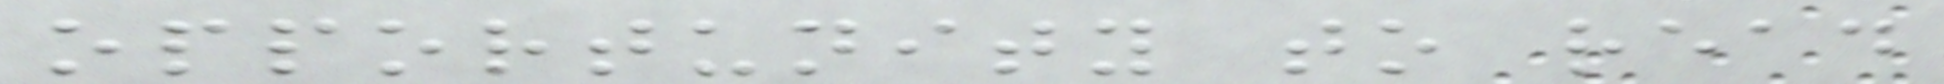opportunity to read
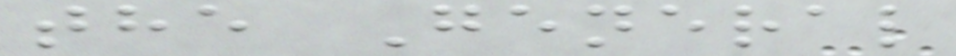the General
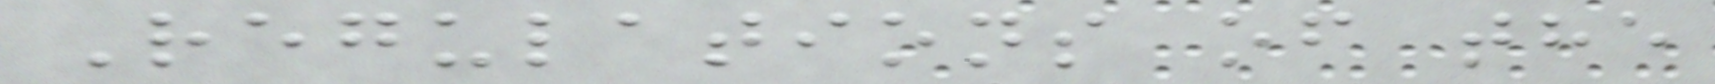Regulations of the
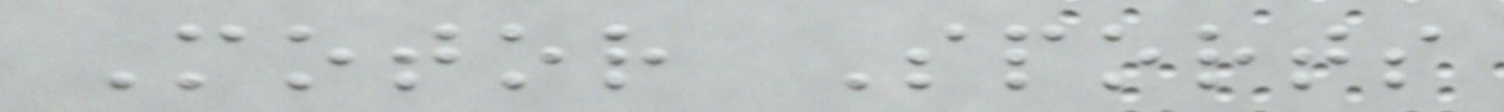Motor Sports
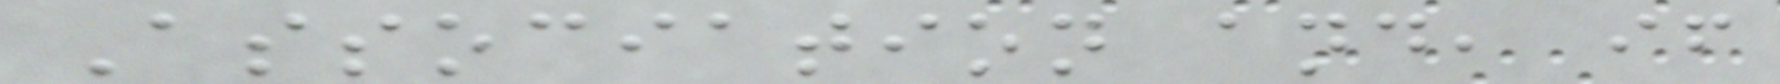Association and, if
